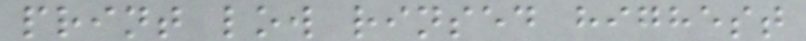print low rinsed highest
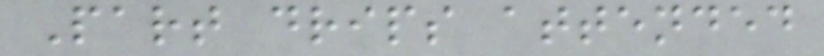Part drips attended
